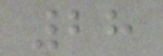28
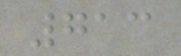713
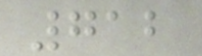712
